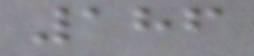186
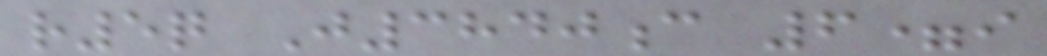r5q J3840c 6=i
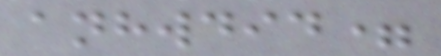anhwdid=
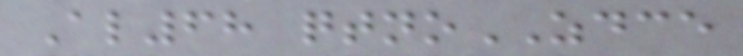Al68 qtnoZDCE
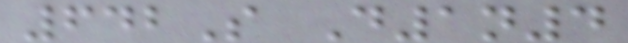642S D1n4
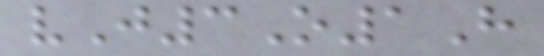vJ3O1H
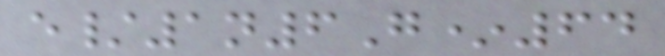e/1n6G*64
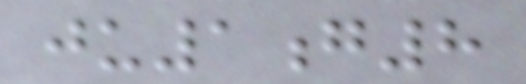ju1g8
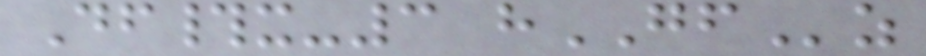Df#x-3 hGFz
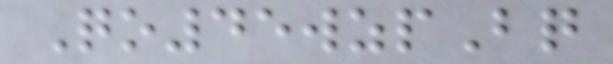Qo45wzpBq
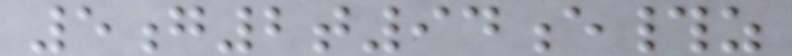5g2t94e#z
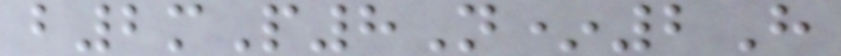b2mP8N*2H
